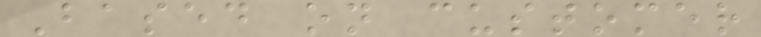Based on customer
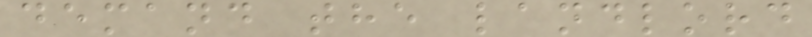demand the landlord
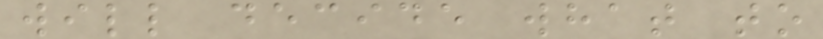will decide what to
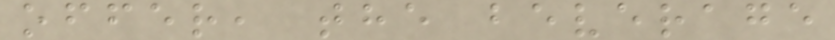offer, the beverage
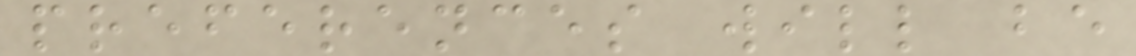preferences will be
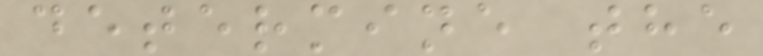determine the
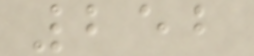252
